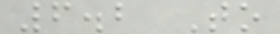6.2 To
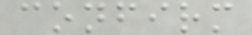confirm
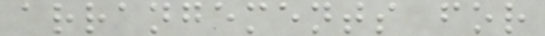arrangements for
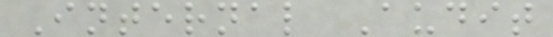Internal Audit
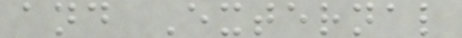and External
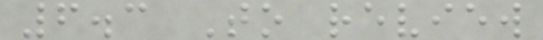6.3 To review
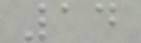14
